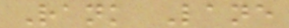Rank Lane
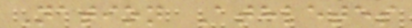Nation Athletes
